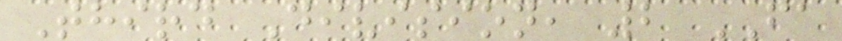Third Division, 2 FA
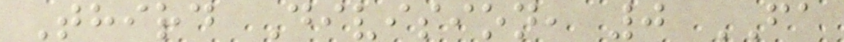Third Division, 0 FA
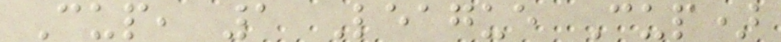Cup, 1 League Cup)
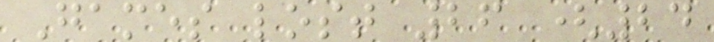Games lost 26 (24
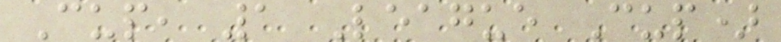Cup, 1 League Cup)
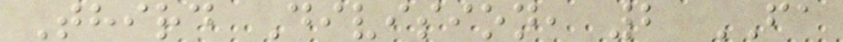Third Division, 2 FA
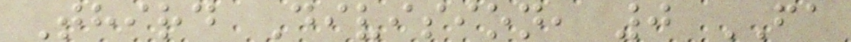Third Division, 0 FA
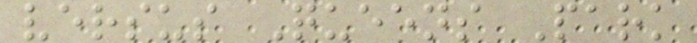versus Queens Park
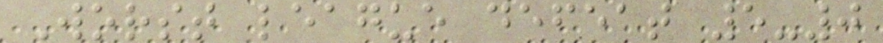Worst league defeat 5-0
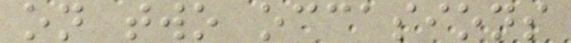on two occasions
